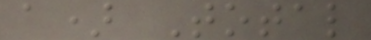a) Total
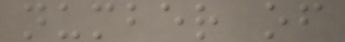number of
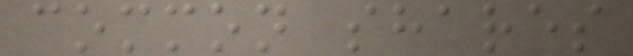common shares
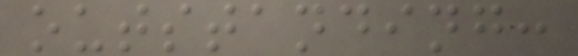outstanding:
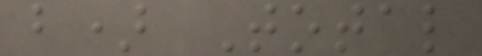b) Total
